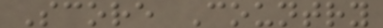Score Country
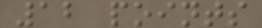12 points
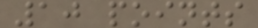10 points
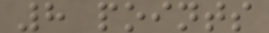8 points
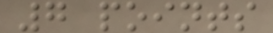7 points
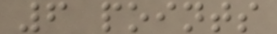6 points
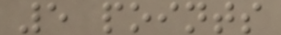5 points
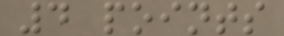4 points
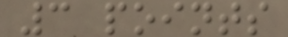3 points
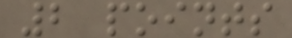2 points
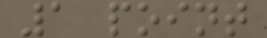1 point
